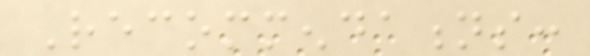Recommendations:
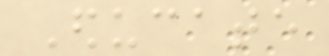Educate
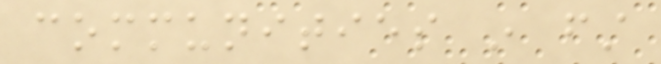communities in first
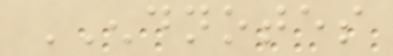ENDNOTES
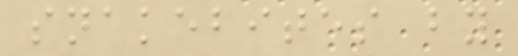snakebites by
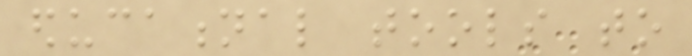educational tools to
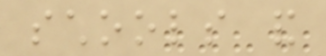schools and
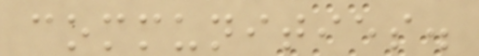communities.
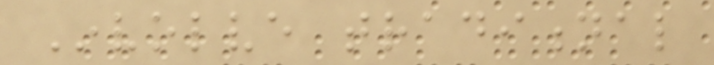Involve traditional
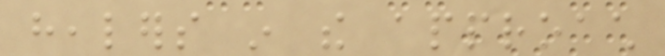healers in the approach
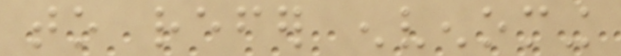to refer envenoming
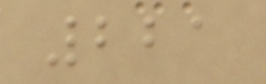221
